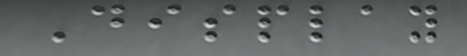Display
